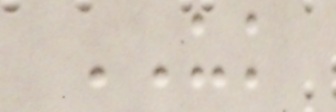UK
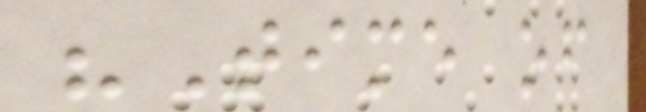"Time of
